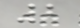2
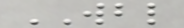WBL
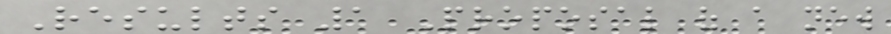Results 1 Proposal of a new
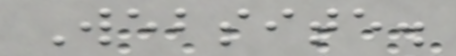Website.
